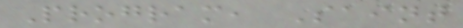Program, Saint
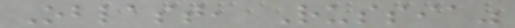Oblast, Russia"
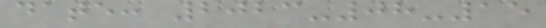date: 2023-08-15
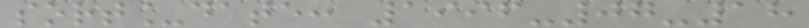sort_date: 1996-07-18
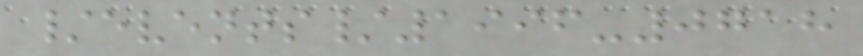/events/1996-0718
